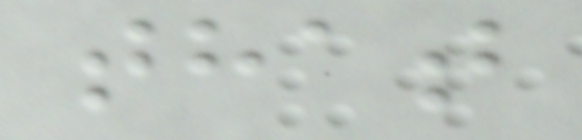that
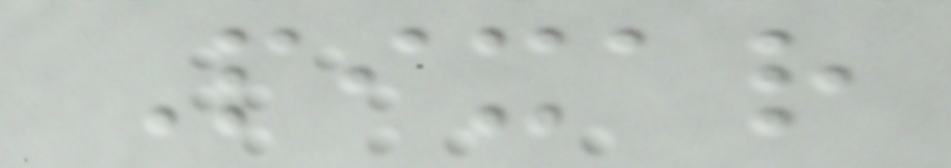Pixar
